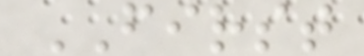FIRST
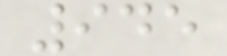945
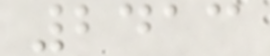2413
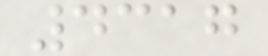4317
